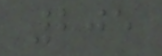205
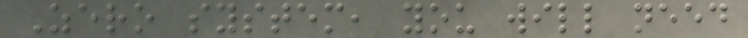Zero system, you will need
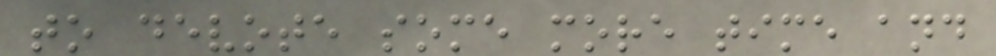to devote some more time and
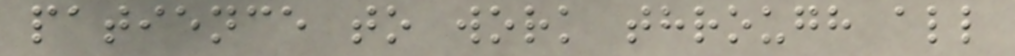patience to work through all
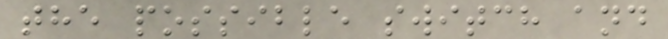the possible switch and
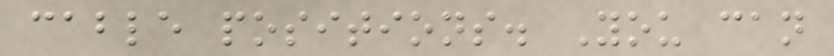cable positions. You can
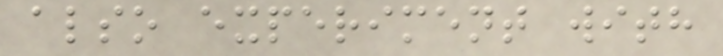also experiment with
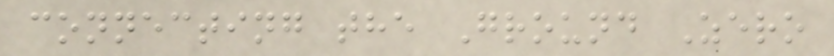connecting the Ground Zero
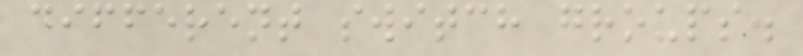different switch groups.
